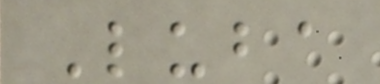Luba
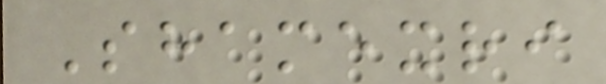Shamexri
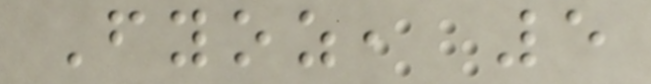Fyoz, 5
